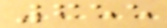655
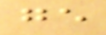ge
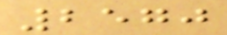2570
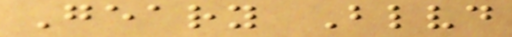Geary Blvd
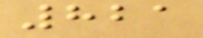821
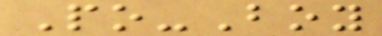Po-Boy
